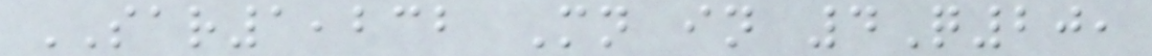SAR1,232 Mn in 4Q20,
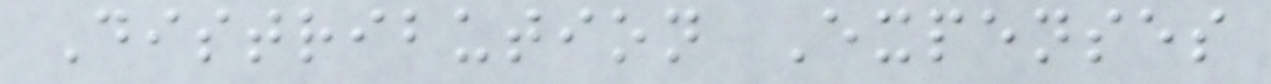Distribution Expenses
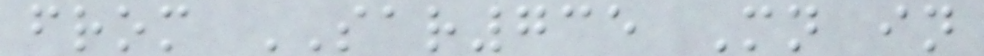from SAR735 Mn in
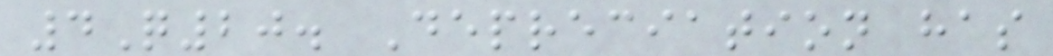4Q20. Depreciation has
